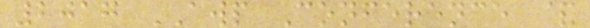2017 AWP Conference &
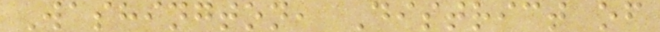Washington, District of
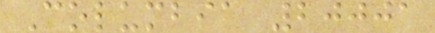Columbia 20001
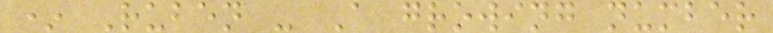* Ruben - A growing number
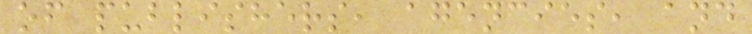of publishers, agencies, and
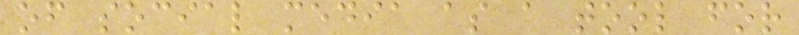of social media as a tool for
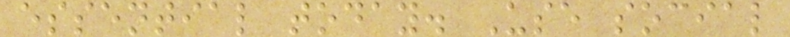essential today. Use social
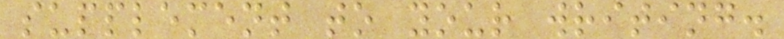supplement to your writing.
